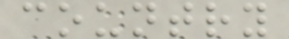country
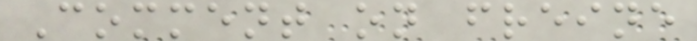Comment on freine
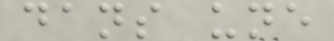dans une
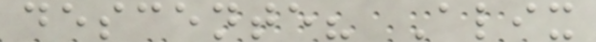descente? Alix
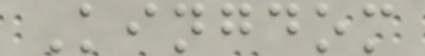Kingdom
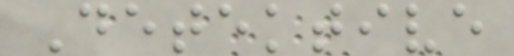Detektive
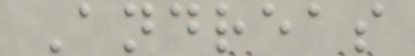Andreas
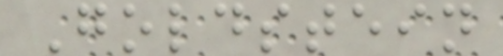Goldstein
